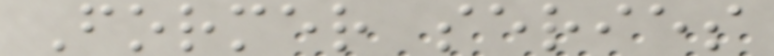Former series
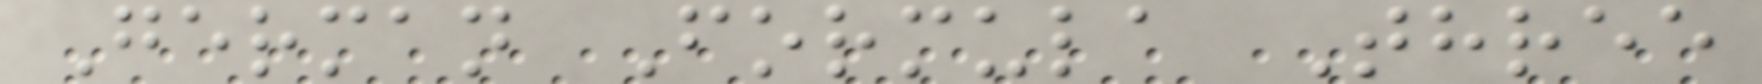German Formula Three
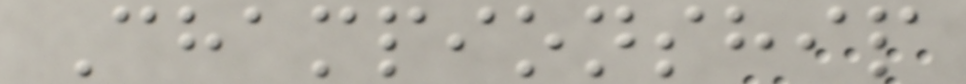Championship
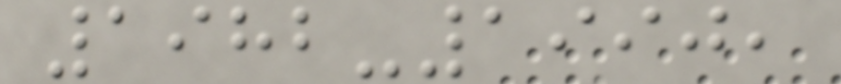1982-1990,
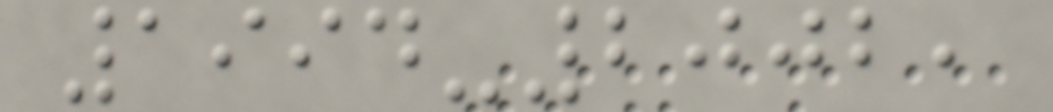1994-2002,
